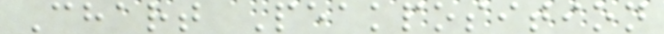Chart Peakposition
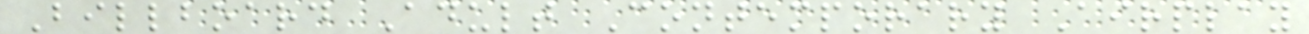Billboard Adult Contemporary Airplay
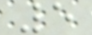5
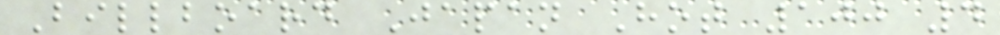Billboard Japan Hot 100 4
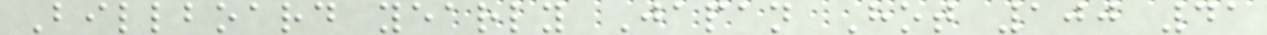Billboard yearly Japan Hot 100 41
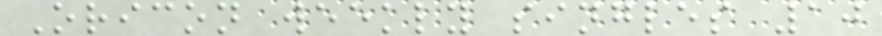Oricon weekly singles 10
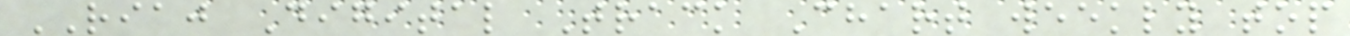RIAJ Digital Track Chart weekly top
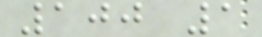100 1
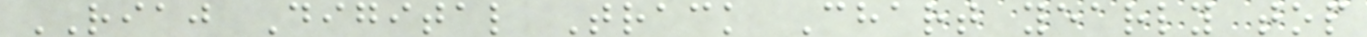RIAJ Digital Track Chart yearly top
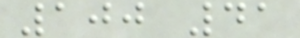100 41
